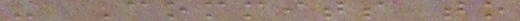- Commits to
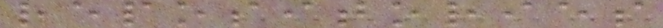repositories
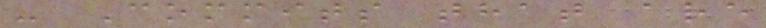- Commits that are
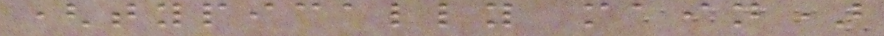(typically main)
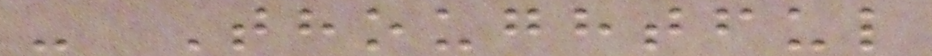- Thoughtful
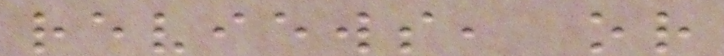reviews, or
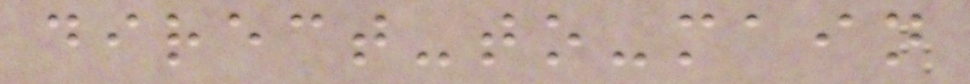direct-to-main
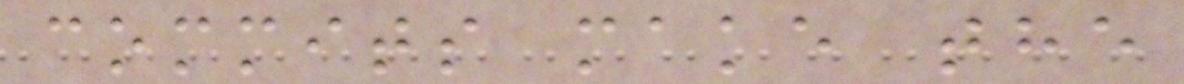commits make the
